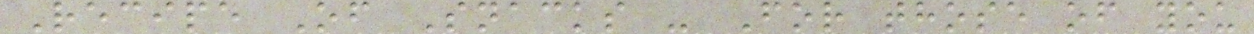Recipe Of Snacks - For those of you
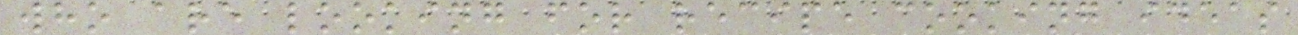who are looking for recipe cooking ideas
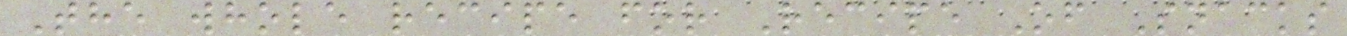The whole recipe for Recipe Of Snacks
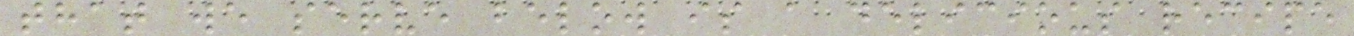that we serve below is a delicious recipe
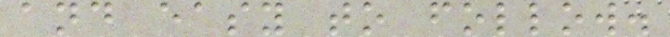and easy to follow.
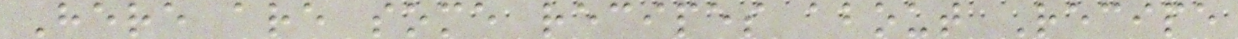Here are some recipes about Recipe
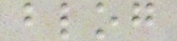blog
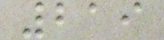219
